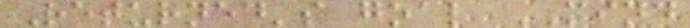Returned's goal MIND
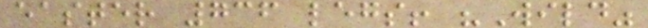easter 736 legs! "Wild"
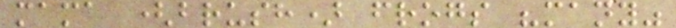mama (brush) frogs "many"
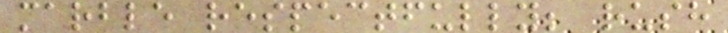marble respectfully; rush
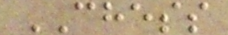CHESS
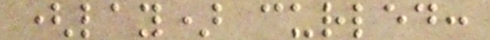(lay) curled:
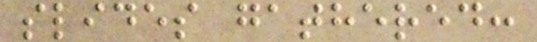slides gathered:
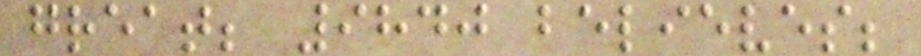great; 9840 believes;
